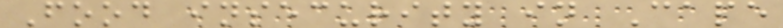Food insecurity in Cape
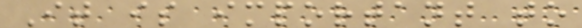It is important to
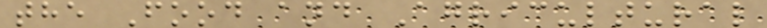the Food and Agricultural
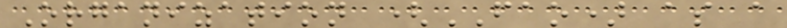Organization (FAO) as a
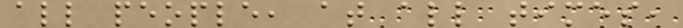all people, at all times,
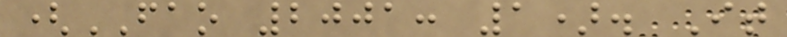(FAO 2001: 1). It
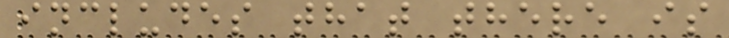includes that there is
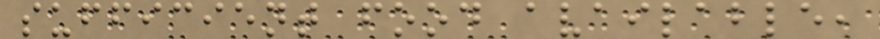sufficient food available,
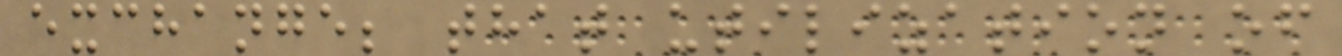exchange; that utilization of
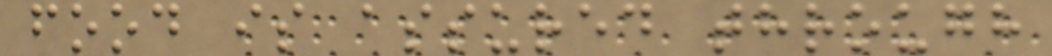food is assured through
